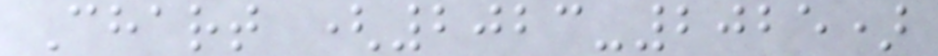Chart (2023-2025)
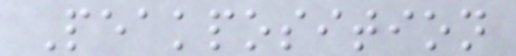Peakposition
